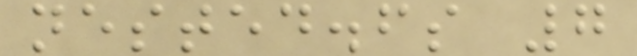nested.fs 7
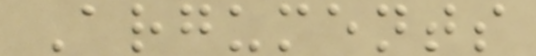Arguments
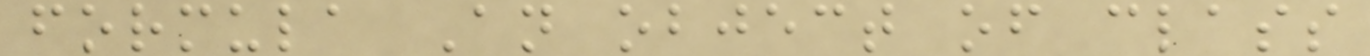formula An object of class
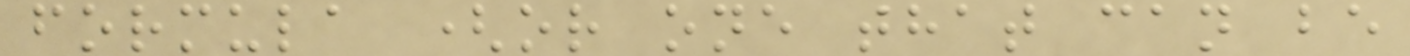formula (or one that can be
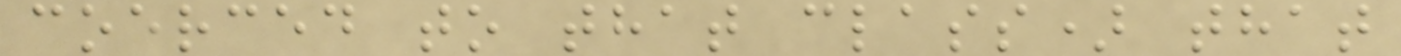coerced to that class) that
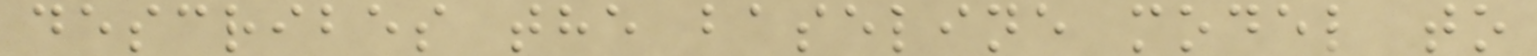describes the baseline model to
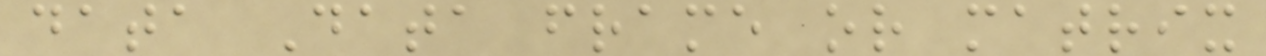data Data frame or matrix
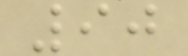90
